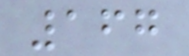167
